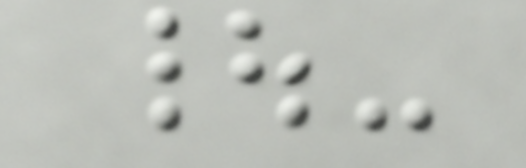|-
